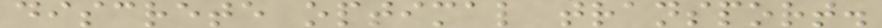discrete optimal transport.
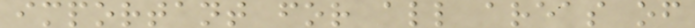important for all areas of
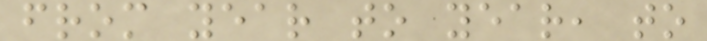from year to year, to
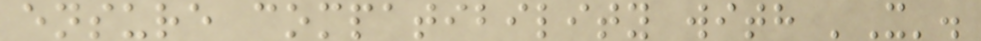ensure compatibility with 'X'.
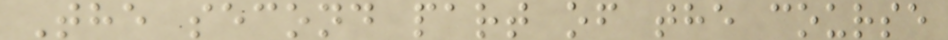The second part of the course
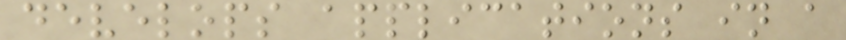develops applications in a
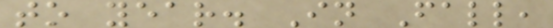to year. In Fall,
